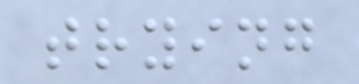trying
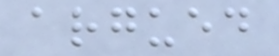argued
